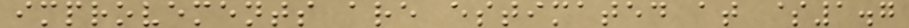improvements are estimated at $1.7
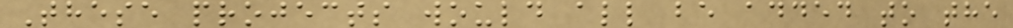These projects would all be added to the
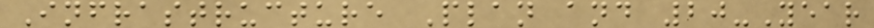Infrastructure Plan and 20-Year
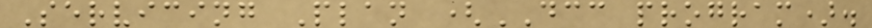Servicing Plan (DCC program).
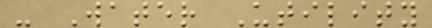- Water Utility
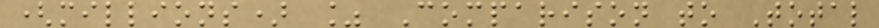(millions) % Comparison to Total
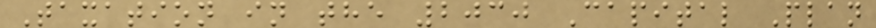Taxation in the 2030 Capital Plan
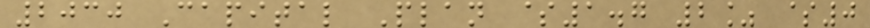2030 Capital Plan $1.7 2% $0
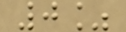0%
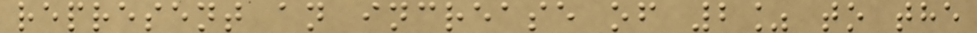represent an increase of 2% to the
